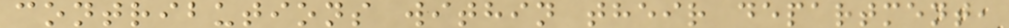contributions within their department,
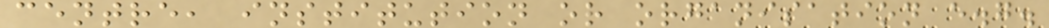centre, institution or organisation e.g.
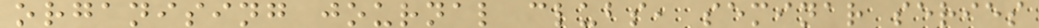organising journal clubs, seminar series
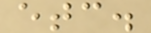etc.
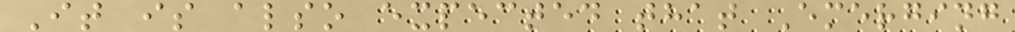It is also expected that Emerging
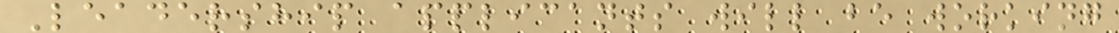Leadership applicants will be working
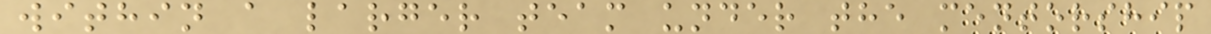within a larger team under the mentorship
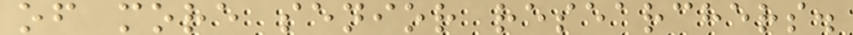of more senior researchers.
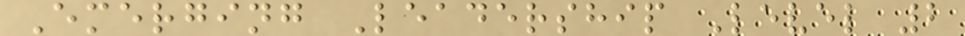Emerging Leadership Level 2
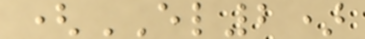(EL2)
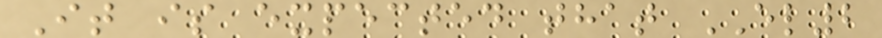It is expected that EL2
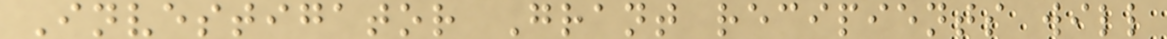Investigator Grant recipients will
